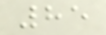85
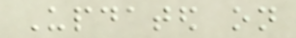Updated on
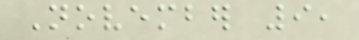November 9,
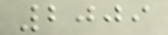2009
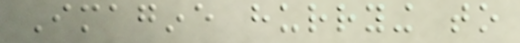Imagine hurrying to
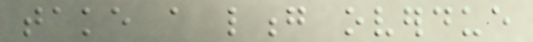take a long overdue
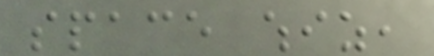space whiz,
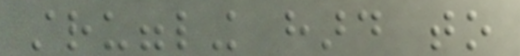struggling hard to
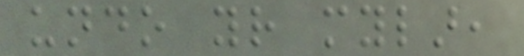undo your mylar,
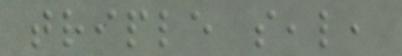triple seal,
